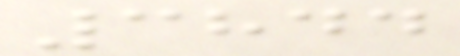3844
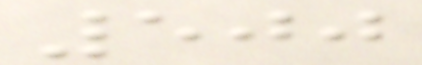500
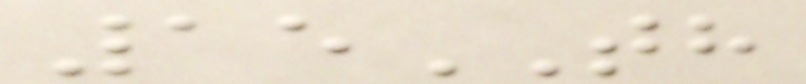15TH
